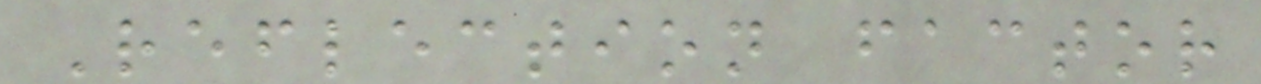Reflection factor
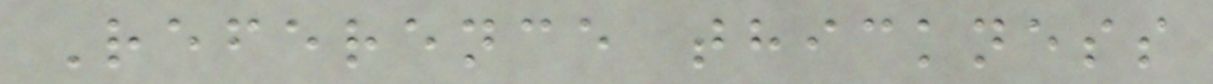Reference thickness
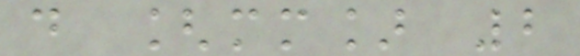d [mm] 2
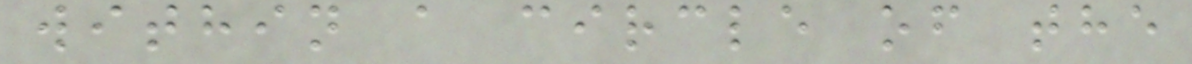within a circle of the
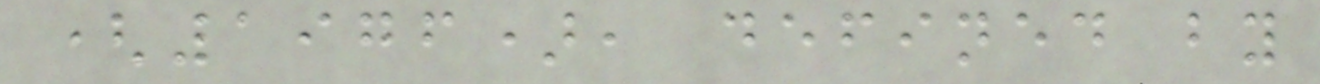(1976), defined by
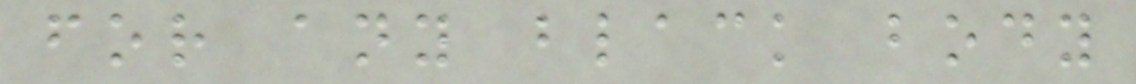for any black body
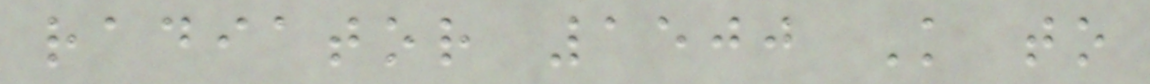radiator 1500 K to
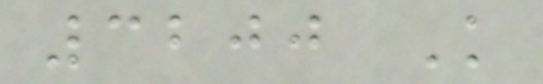3200 K
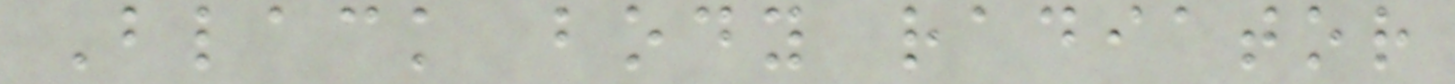Black body radiator
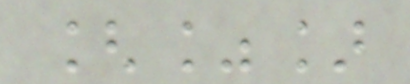[%]
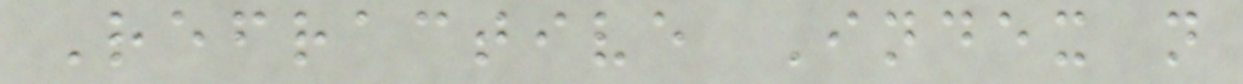Refractive Index n
